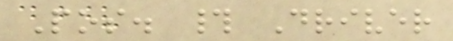Pos. # Driver
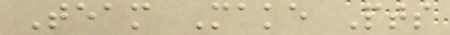Team Make Pts
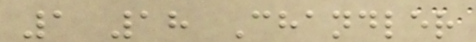1 18 Chandler
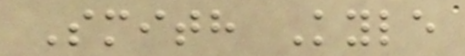Smith Kyle
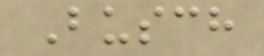Busch
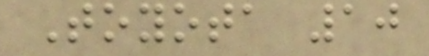Toyota 10
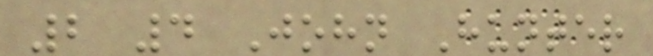2 4 John Hunter
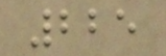225
